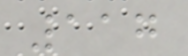117
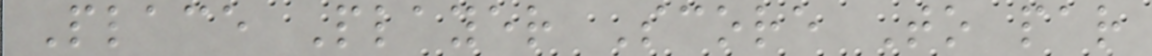Place Player Score To par
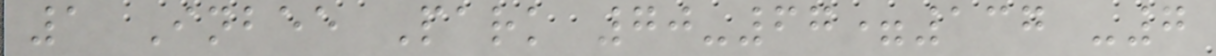1 Inbee Park 70-67=137 -7
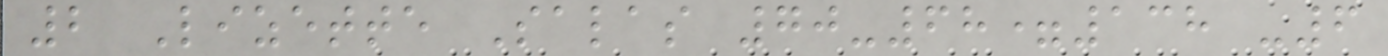2 Lizette Salas 70-68=138 -6
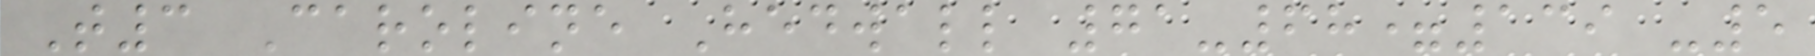T3 Caroline Hedwall 71-68=139 -5
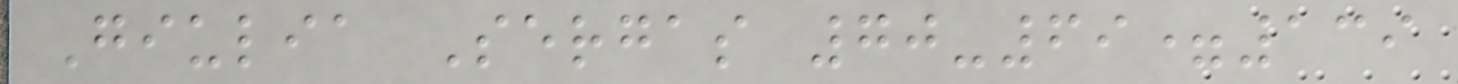Giulia Sergas 70-69=139
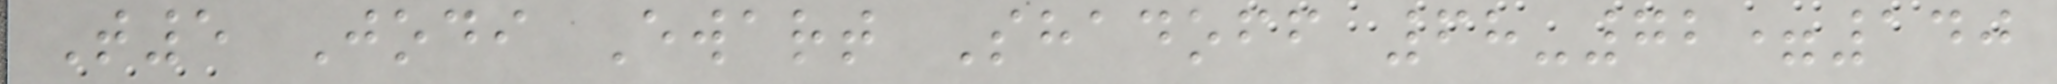T5 Jodi Ewart Shadoff 68-72=140
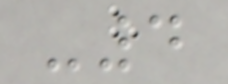-4
